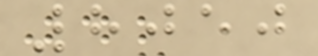8050
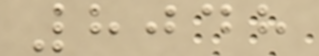8048
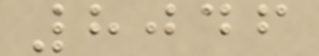8046
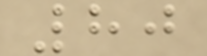80
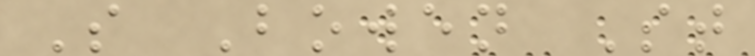S Bowen St
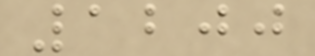1200
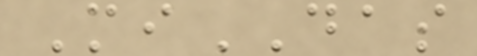MiDAS
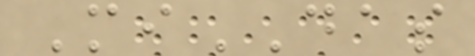MiDAS
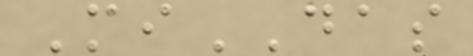MiDAS
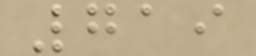719
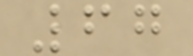67
